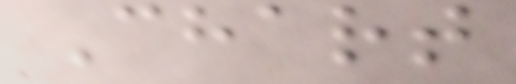Chart
